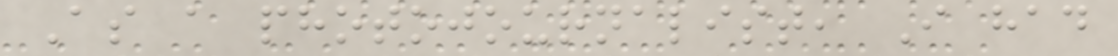As a photojournalist, I had
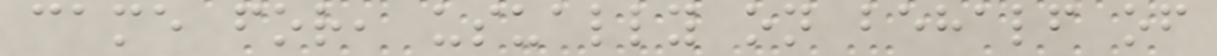came for, usually on behalf of
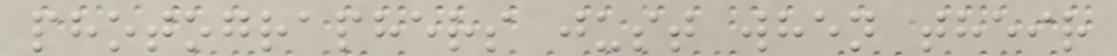photographers just when their
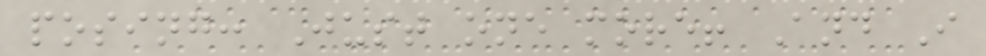posing: Just one more! And I
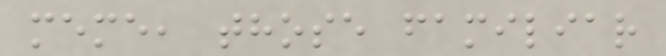meme, those familiar
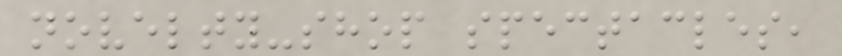novelty-shop spectacles,
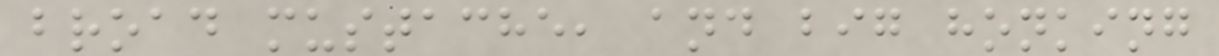broad mustache, and big honking
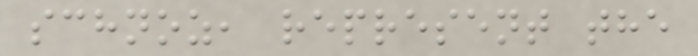schnoz, represent the
